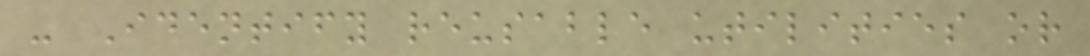- Identify reusable utilities or
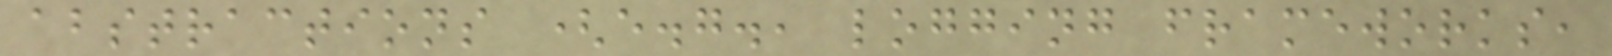abstractions (e.g., logging frameworks,
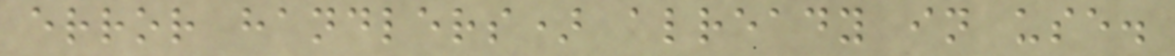error handlers) already in use.
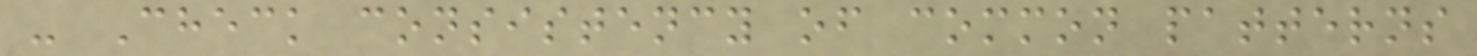- Check consistency of common patterns
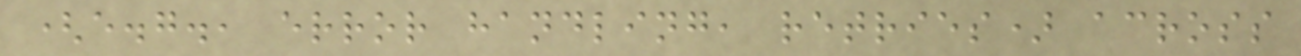(e.g., error handling, retries) across
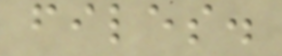files.
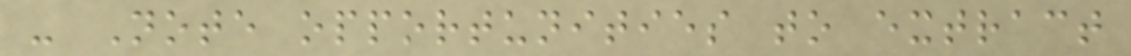- Note opportunities to extract
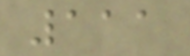111
